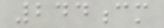244cm
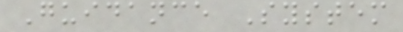Guidance System
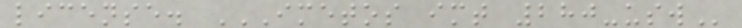license. IMETOS IMT 280-USW
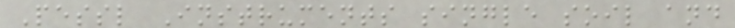Pessl Instruments single soil and
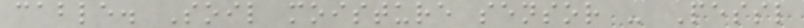cable. Soil moisture sensor - Pessl
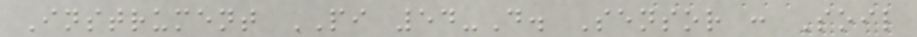Instrument PI 54-D. Sensor : Soil
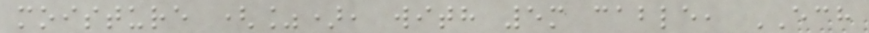moisture (%), with 5m cable, ECH
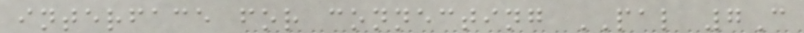interface for connecting PAL 7C
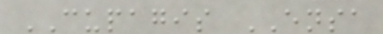CUPAGIS ENSA
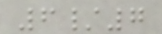6/7
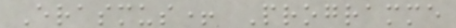Erasmus+ Programme
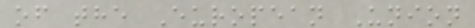of the European Union
